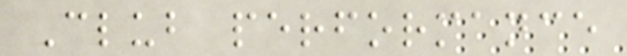Club performance
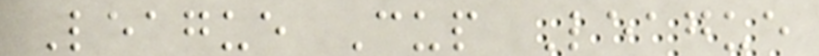League Cup League
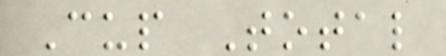Cup Total
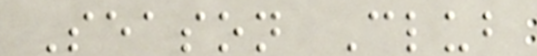Season Club
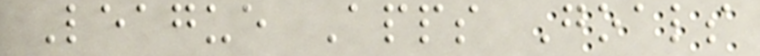League Apps Goals
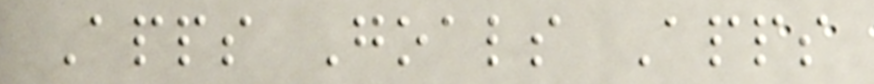Apps Goals Apps
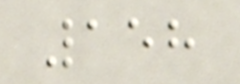158
